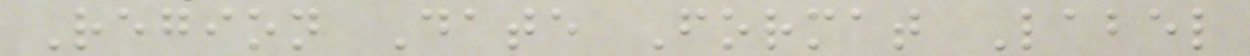Region Date Format Label
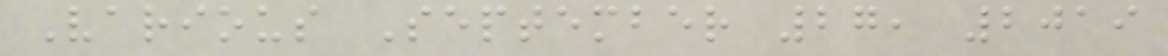Various September 27, 2019
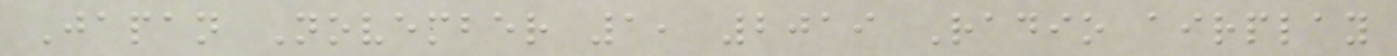Japan November 1, 2019 Radio airplay
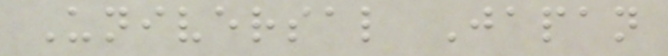Universal Japan
